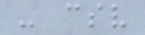- csv
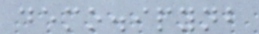demo.ipynb
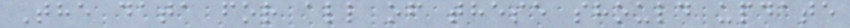The data for all of these should update
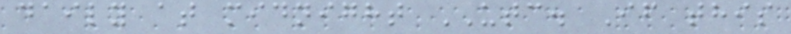daily at midnight UTC. If this
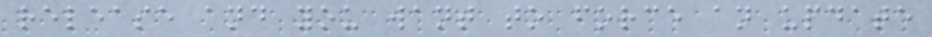release and you want to force an update
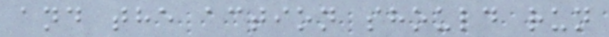and the action should run
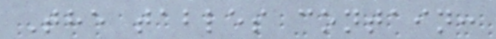The tables contain:
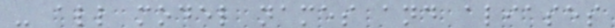- all model names and aliases
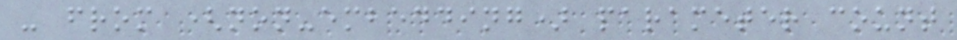- from (non-embedding) parameter count
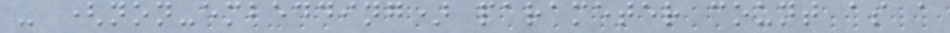- (non-embedding) parameter count as a
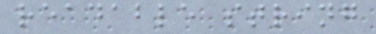readable string
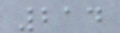214
